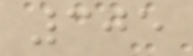305
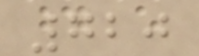720
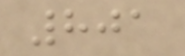801
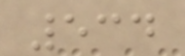534
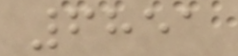6851
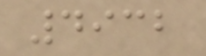4932
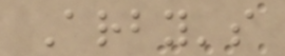Arby's
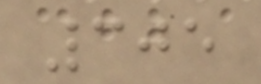305
